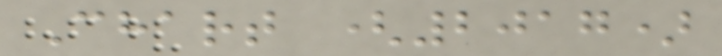Chart (2017)
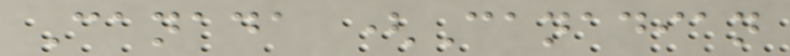Canada (Canadian
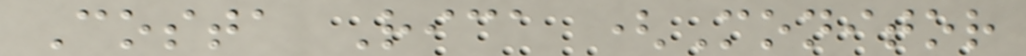Costa Rica (Monitor
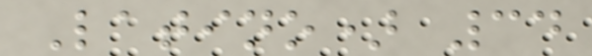Latino) 34
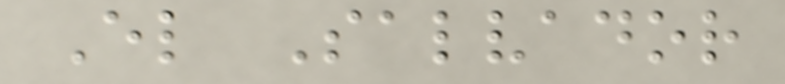El Salvador
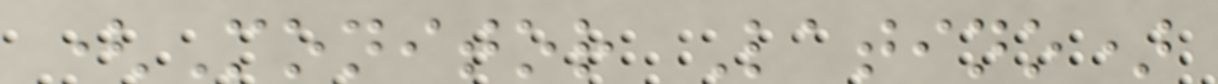(Monitor Latino)
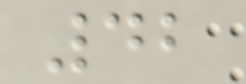42
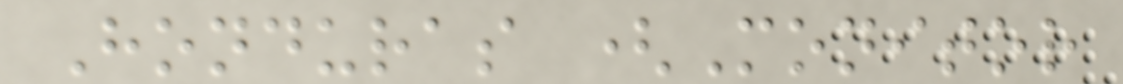Honduras (Monitor
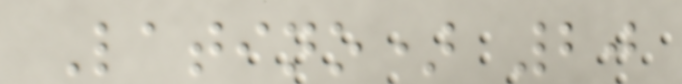Latino) 20
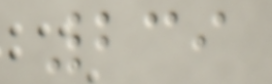239
